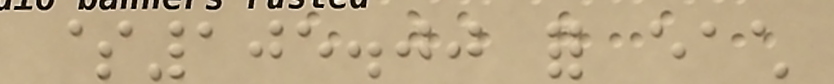$105.00 for each
